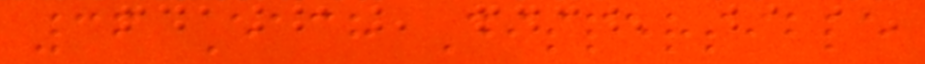36 Each Dispersible
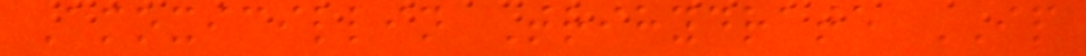Amoxicillin Trihydrate IP
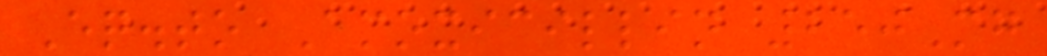Eq.to Amoxicillin 250Mg
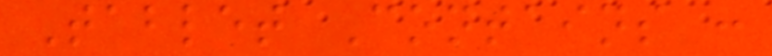Tablet Contains :
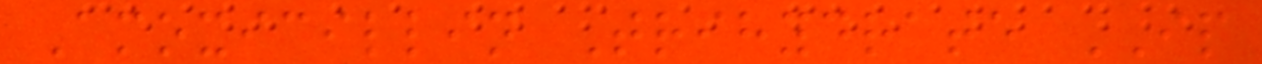Amoxicillin Trihydrate IP
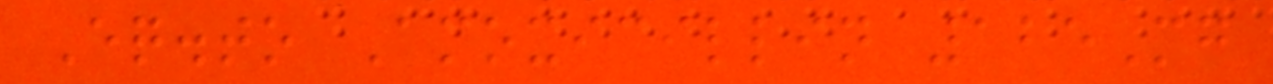Eq.to Amoxicillin 125Mg
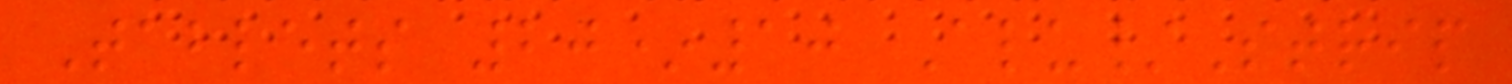Tablets 20*10 Alu/Strip
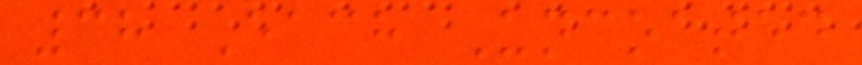38 Each Uncoated
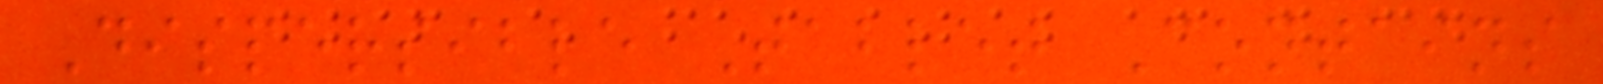Dispersible Tablet Contains
